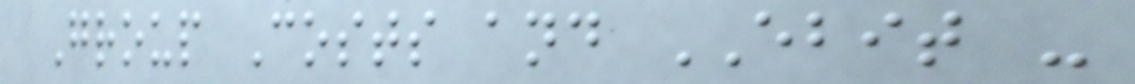Group Costs and EBIT -
